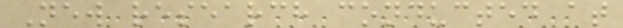New research conducted at
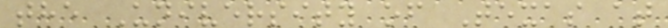the University of Texas at
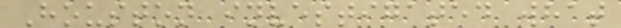Houston investigated what
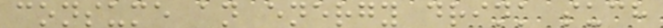consume an energy drink such
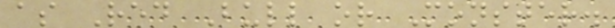as Red Bull or Monster.
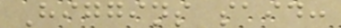Higgins said:
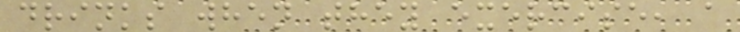drinks when they exercise, a
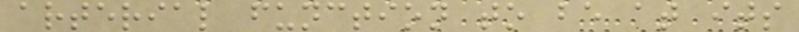arterial function to be at its
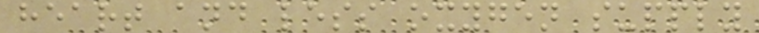heart and less oxygen supply
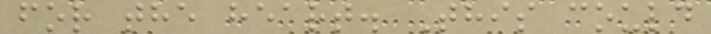for the heart. This could
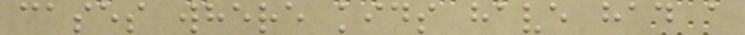cases where kids have had a
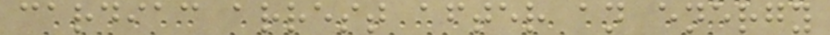cardiac arrest after an energy
